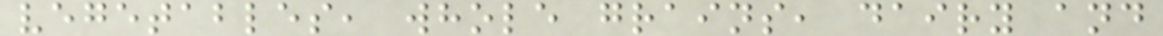vegetables, whole grains, dairy and
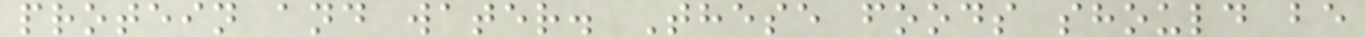protein and water. These foods should be
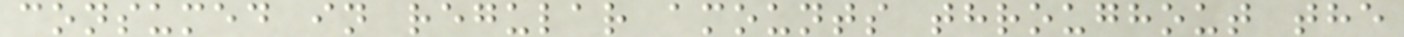consumed in regular amounts throughout the
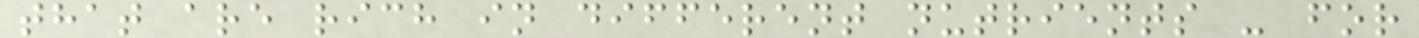that are rich in different nutrients - for
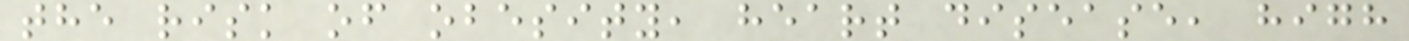the risk of obesity, heart disease, high
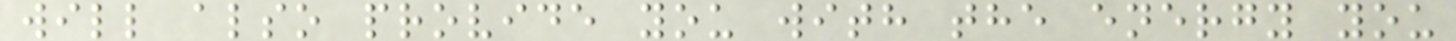will also provide you with the energy you
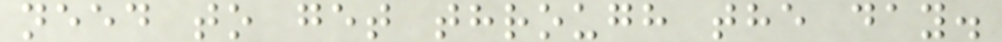need to get through the day.
